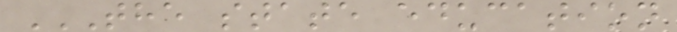THE STATE EDUCATION
